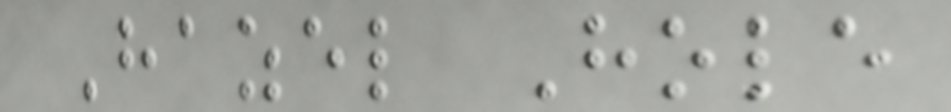Hazel Hole
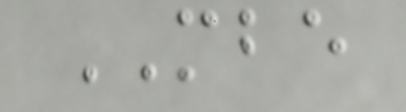MBE
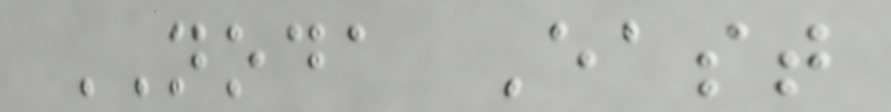NODA East
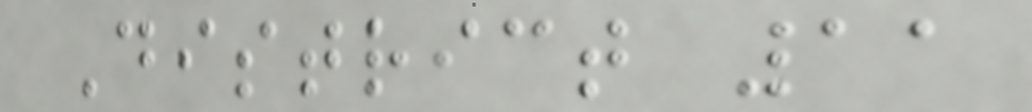District 11
